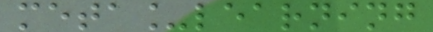meta_learning
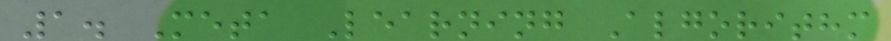1. Meta Learning Algorithm
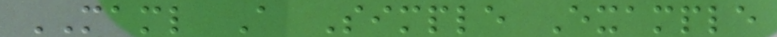MAML A Simple Example
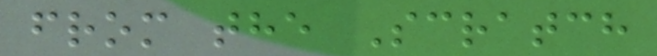from the Scratch
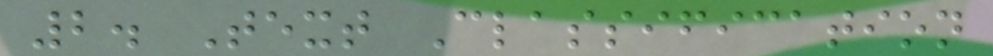2. Text Classification
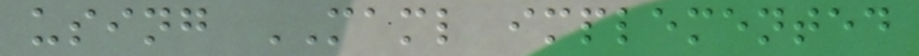using MAML implemented
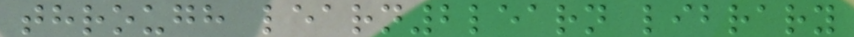through learn2learn library
